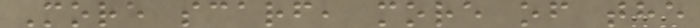More scarf, more of the
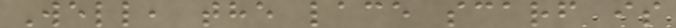Well, the lace scarf is
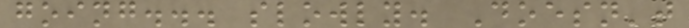going... slowly. Doesn't
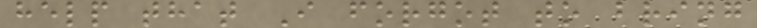help that I forgot to bring
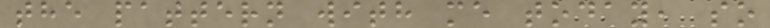the pattern with me today, so
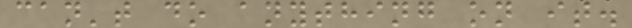can't do anything on it.
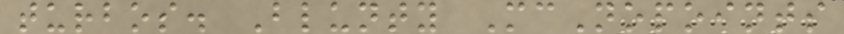turbos. Blunty McNopoints
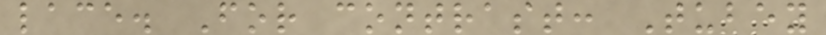lace. For contrast: Tubey
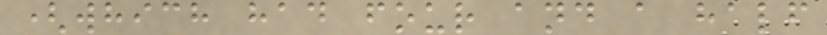(which had four and a half
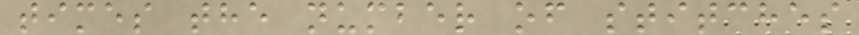times the number of stitches
